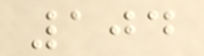104
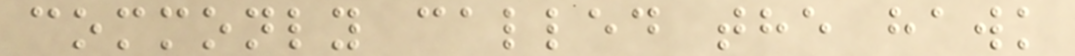commonly called the hawk
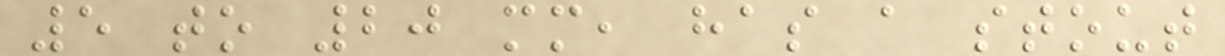5 to 20 mm, has a stout
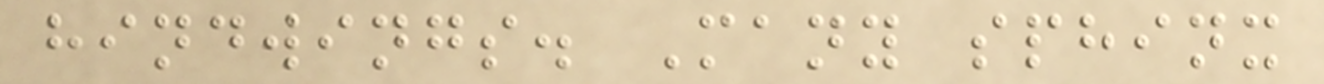hindwings. Many sphinx
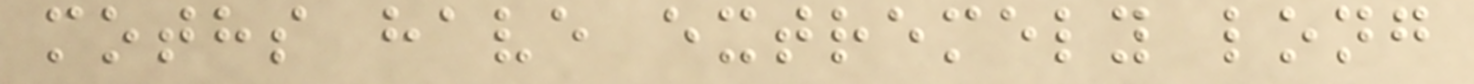moths have extremely long
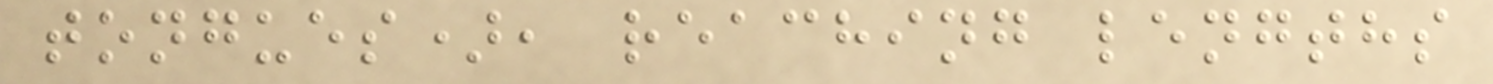tongues), reaching lengths
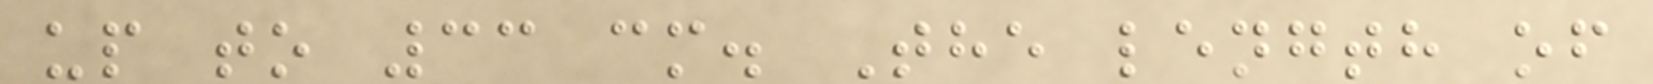up to 33 cm. The length of
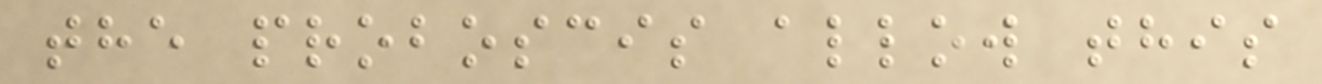the proboscis allow this
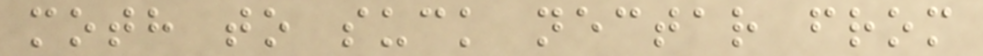moth to suck nectar from
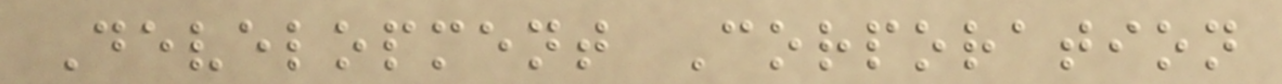Development Corporation
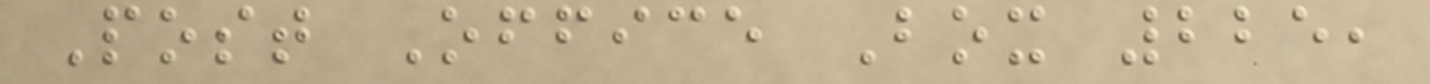Post Office Box 225,
